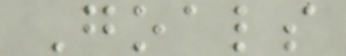Goals
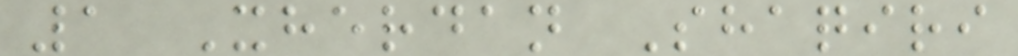1 Xherdan Shaqiri
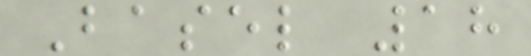Basel 18
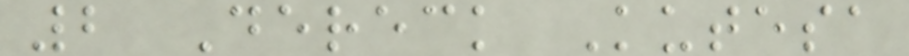2 Dereck Kutesa
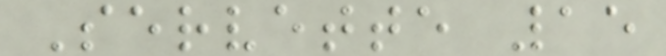Servette 15
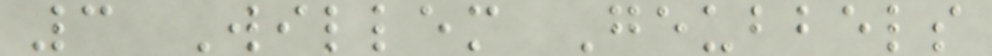3 Willem Geubbels
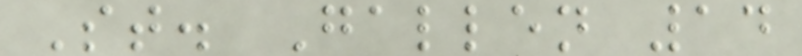St. Gallen 14
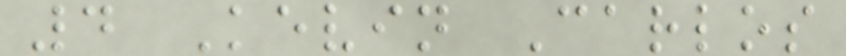4 Kevin Carlos
